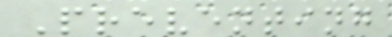Preventing
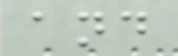and
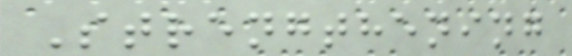Strengthening
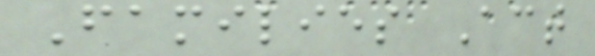Families Act
